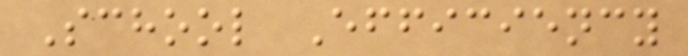School Efficiency
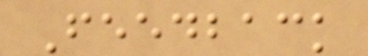Feedback
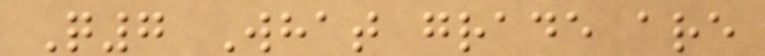Q7 What grade are
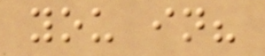you in?
